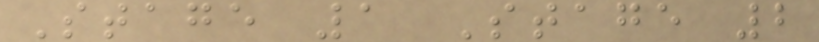Stage 1 Stage 2
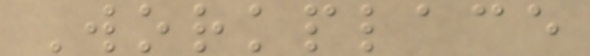Workplace
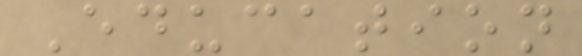Education
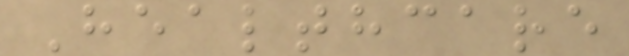Healthcare
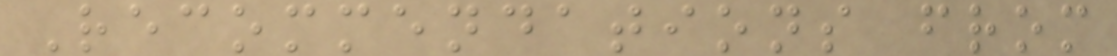Recommendations from
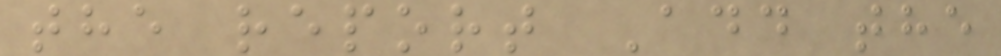the report Add the
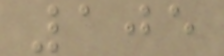105
